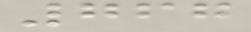767
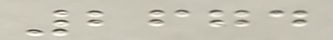2674
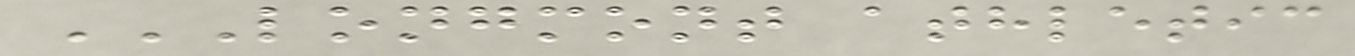LONGMONT ATHLETIC
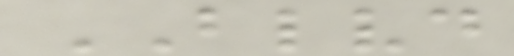BLVD
